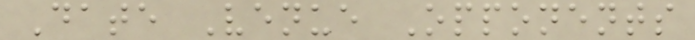Date Venue Opponents
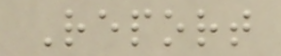Report
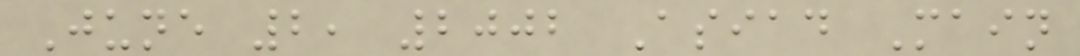June 2, 2002 Asiad Main
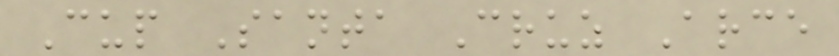Cup Santa Cruz Arce
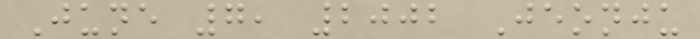June 7, 2002 Jeonju
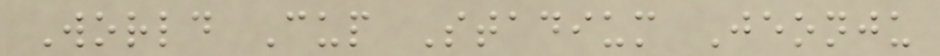World Cup Stadium Jeonju
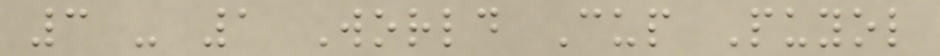3 - 1 World Cup Puyol
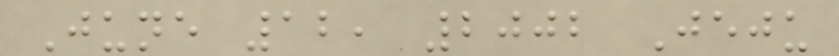June 12, 2002 Jeju
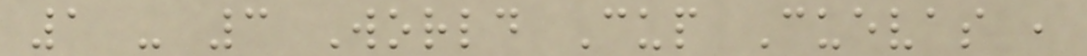1 - 3 World Cup Cuevas ,
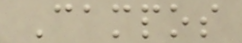Campos
